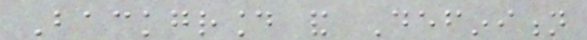Background and Definition
